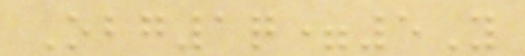Obg1q=5Y
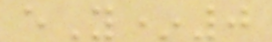eY*0
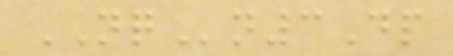NQn3Dp
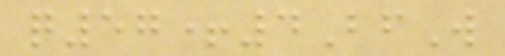q57+4BfW
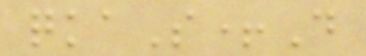qkaS+D
